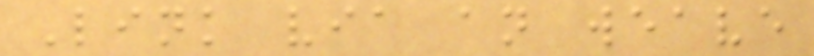Link via an weave
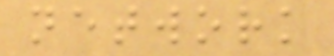network
